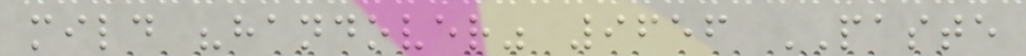mild "handover" 9656 PASTE
